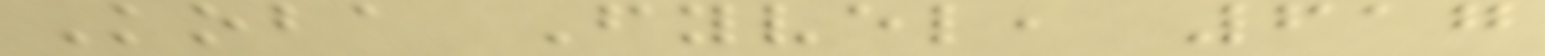Koba Fyvel, 617
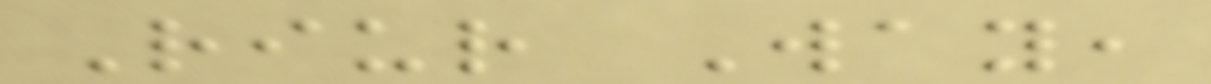Riur Way,
